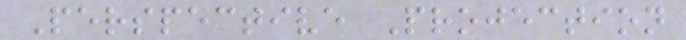Perspective Projection
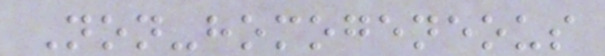Non-homogeneous
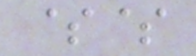$$
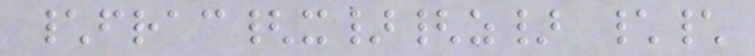\frac{x}{z} \\
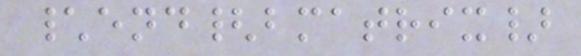\end{bmatrix}
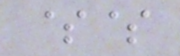$$
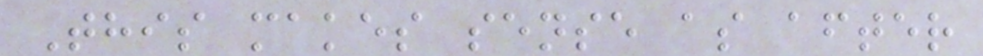This makes sense as after
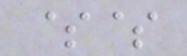$$
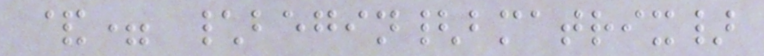&= \begin{bmatrix}
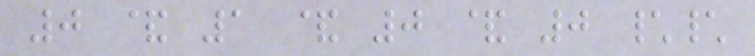0 & 1 & 0 & 0 \\
